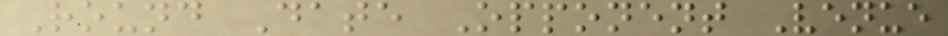Round Date Opponent Venue
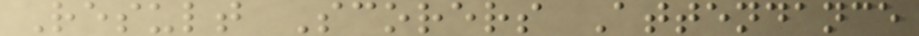Result Scorers Attendance
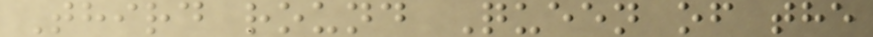Third round Queen of the
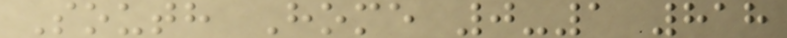South Home 0-1 818
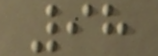98
